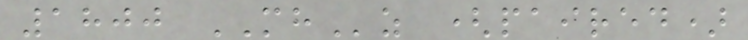1800 MHz (paired)
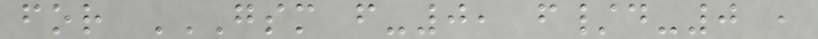for GSM F-0, F/D-0 ,
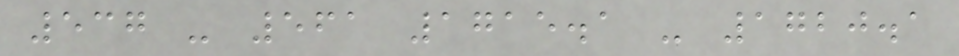537 - 561 1715.1 - 1720.1
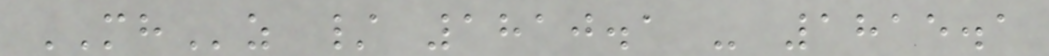MHz / 1810.1 - 1815.1
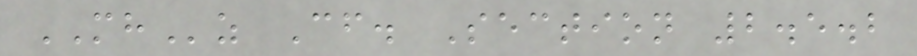MHz Cf. Section 2.5.2
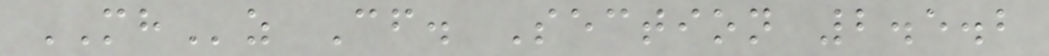MHz Cf. Section 2.5.2
